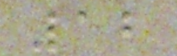12
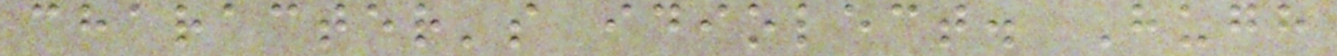character's idiolect. Hugh
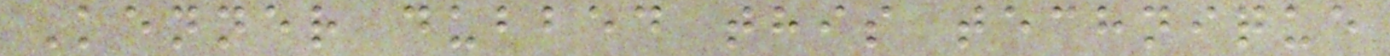Kenner dubbed this technique
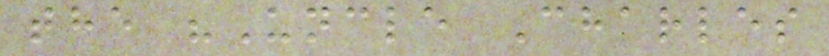the "Uncle Charles
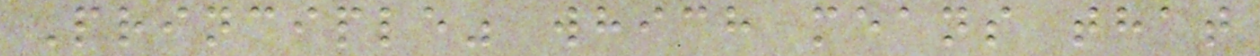Principle" which means that
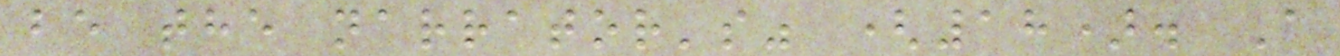be the narrator's" (18). A
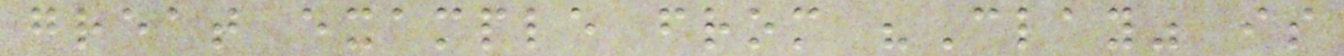great example from "Clay" is
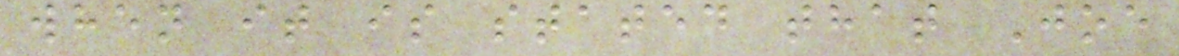when it is stated that Joe
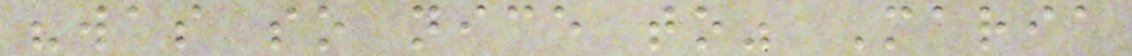"was so nice to" Maria
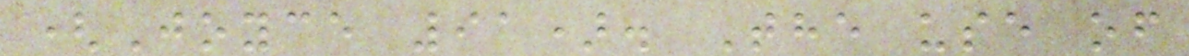(Joyce 91). The use of
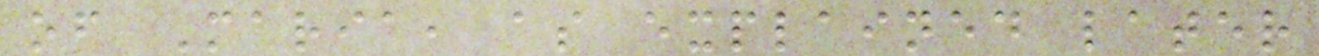of Maria, as explained later
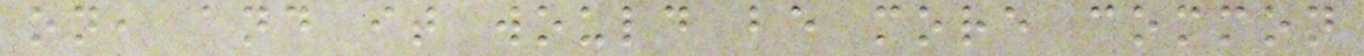on, and it would be more common
